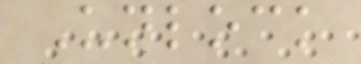Unlock
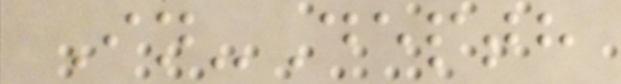In-Depth
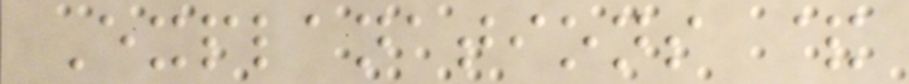Explanations &
